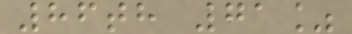86th 71%
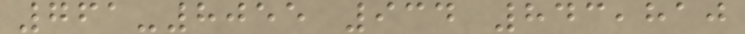761-8055 934 843,810
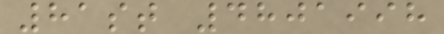81st 4801998
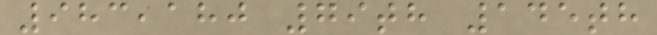983,180 79th 145th
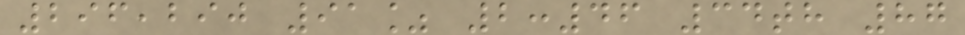296,290 91% 2:46 34th 87
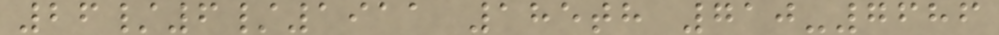26/6/1911 185th 710-7686
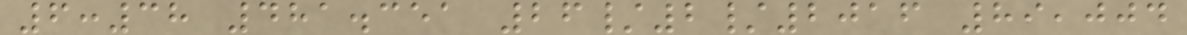6:38 481.351 26/2/2016 89,004
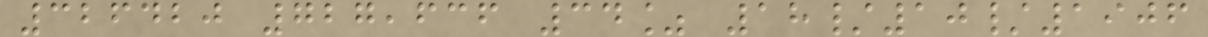326420 727,636 34% 18/10/1906
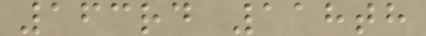163rd 118th
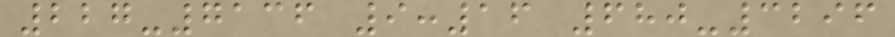227-7136 9:16 680-3296
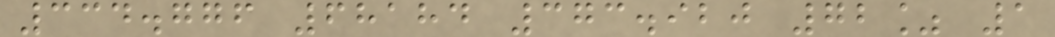334.776 68184 373.920 72% 1
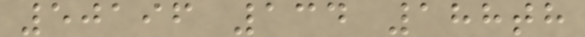50196 134 188th
